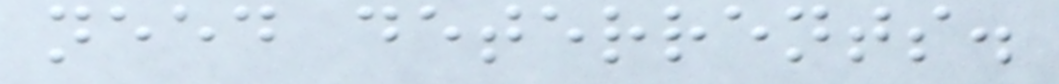need deterrents.
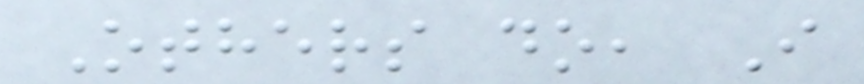Others do, I
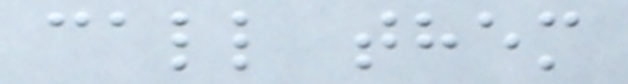call them
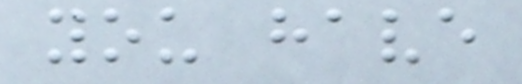you have
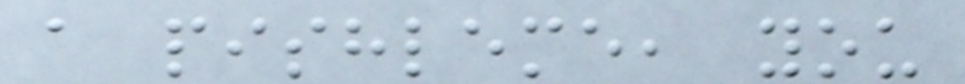a pishleme, you
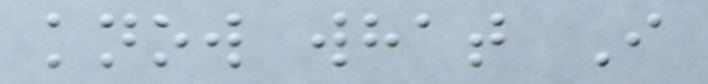know what I
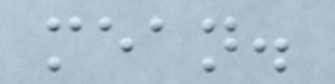mean.
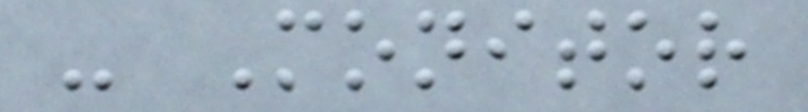- Monitor
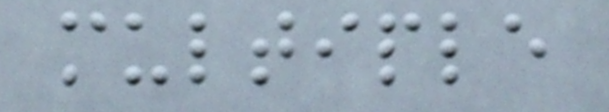multiple
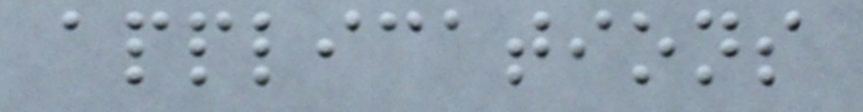applications
